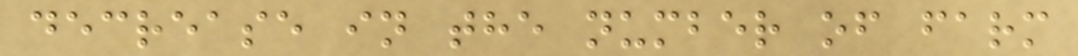decrease in the number of farm
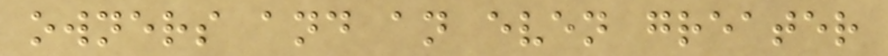owners and an even greater
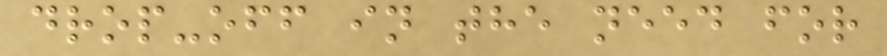drop-off in the need for
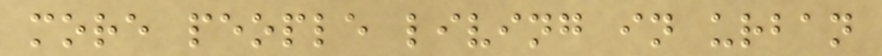more people living in urban
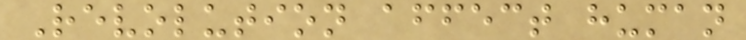Revolution affect human
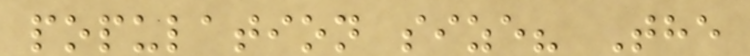population size? The
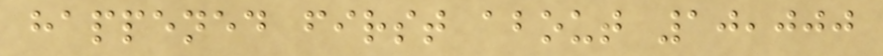happened first about 10,000
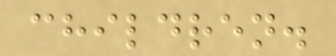children.
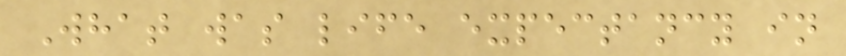What was life expectancy in
